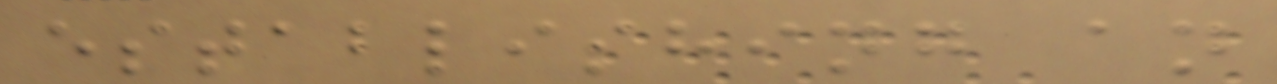establishing an
